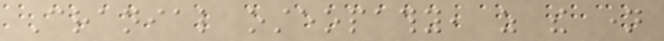Cranial osteopathy, as the name
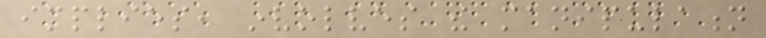implies, involves the manipulation
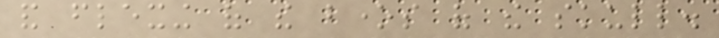and flexing of the bones of the skull.
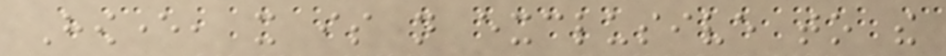However, it is not exclusive to the
